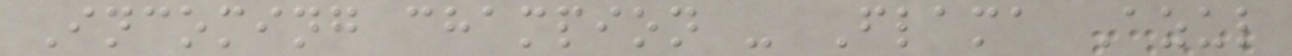Incoming champion - Flama Azul
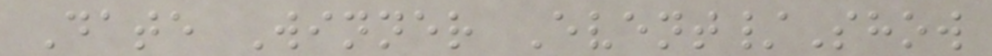Date Winner Event/Show
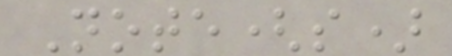Note(s)
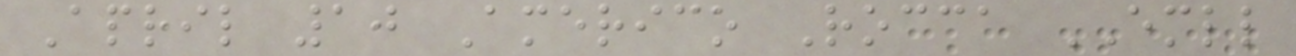April 10 Americo Rocca EMLL
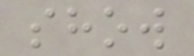show
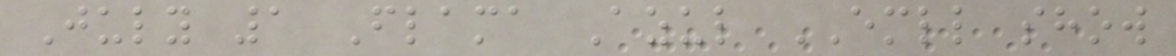July 1 Flama Azul EMLL show
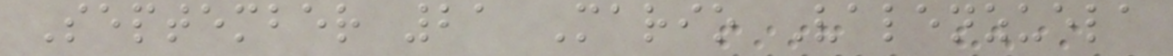September 21 Mario Valenzuela
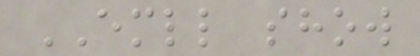EMLL show
